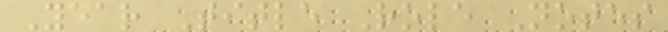Year Title Role Notes
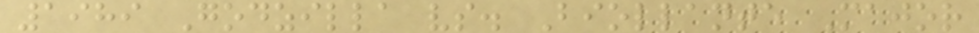1989 Godzilla vs. Biollante Major
